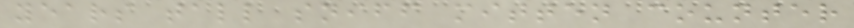years tall sniff mitten counter
